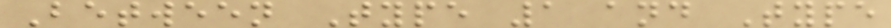Between Type 1 and Type
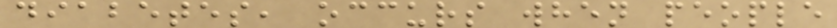diabetes, occurs when people
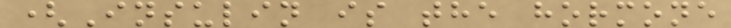(Insulin is the hormone
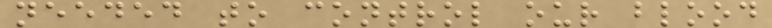needed to control our blood
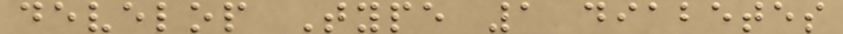develop Type 1 diabetes
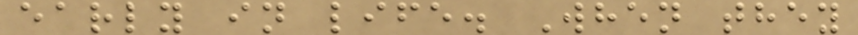early in life. When they
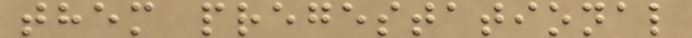them pregestational
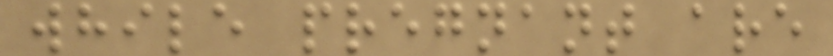while pregnant are
